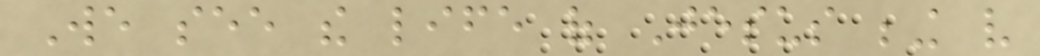We see the life of Jesus being very
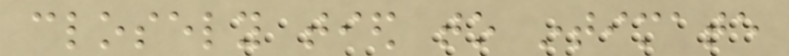closely tied to intimate
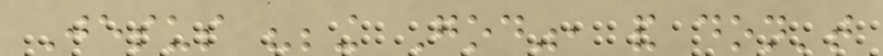Jesus "being God", and don't
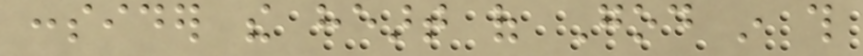consider the heart of God in this
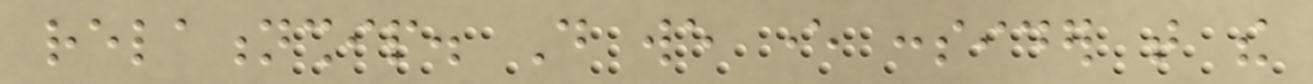relationship. Do we ever consider that the
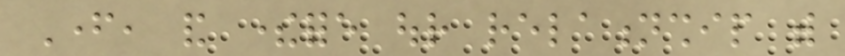Father, and therefore our relationship with
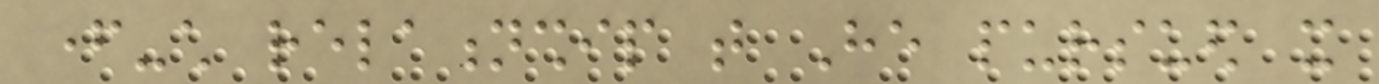father-child relationship that He pursued it
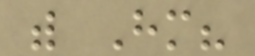with Him?
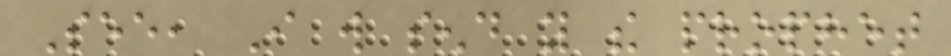See, I will send you the prophet
